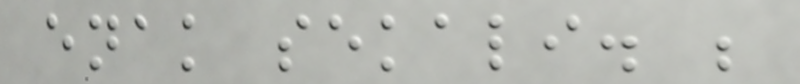enak sekali. ;
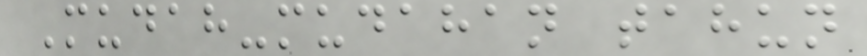Mudah-mudahan tahun
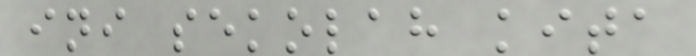ini sekolah kita
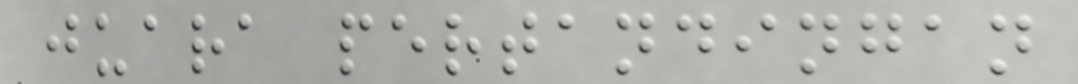juara pertandingan
